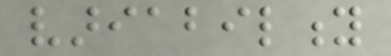variability
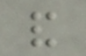and
